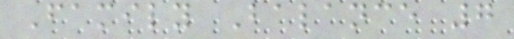Family Balance 7
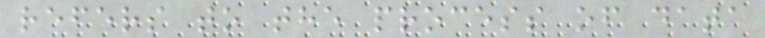refers to the process of data
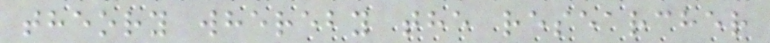theory whereby the researcher
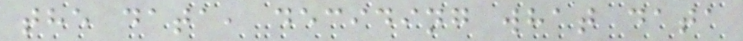the data, deciding what data
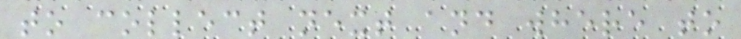to collect next and where to
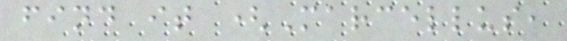find it (Marcellus,
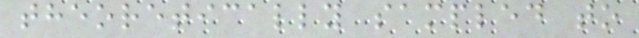theoretically sampled to
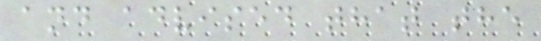and advised that the
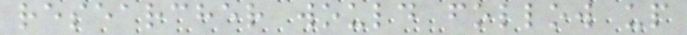researcher would follow up
